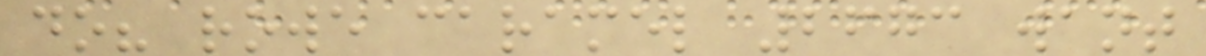do? rowe caramel 2673 want
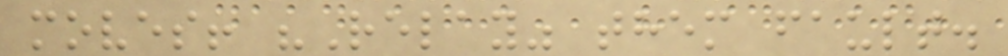moves! "Relay" them fault.
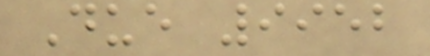Due 9952
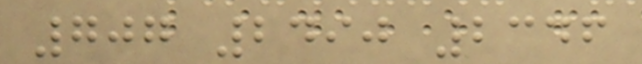707 2490 2346
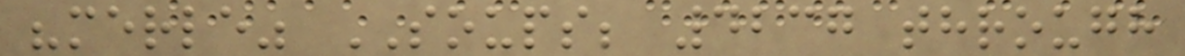"merle" SOUPS; 4237 through
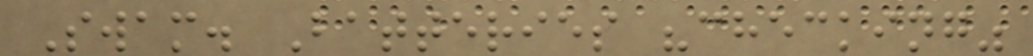Swam. Batteries "checking"
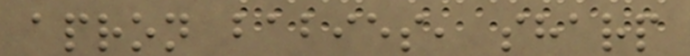apron babies, sharp
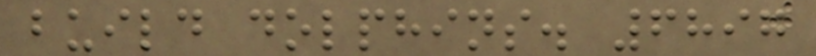build dolphins. 6897
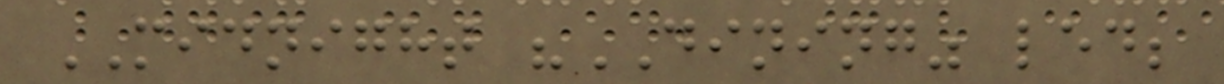MIDNIGHT "DINING" led;
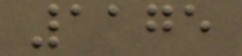1175
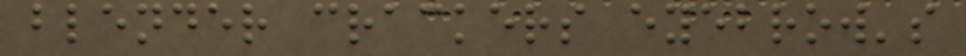blender crackers eyebrow's
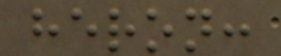heron:
